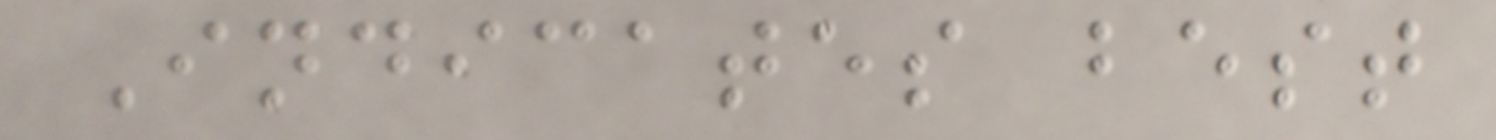Indicates best
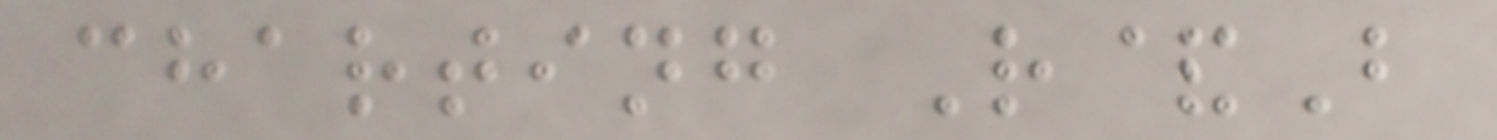charting R&B
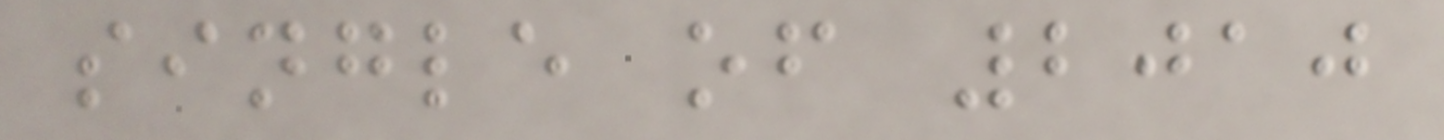single of 2010
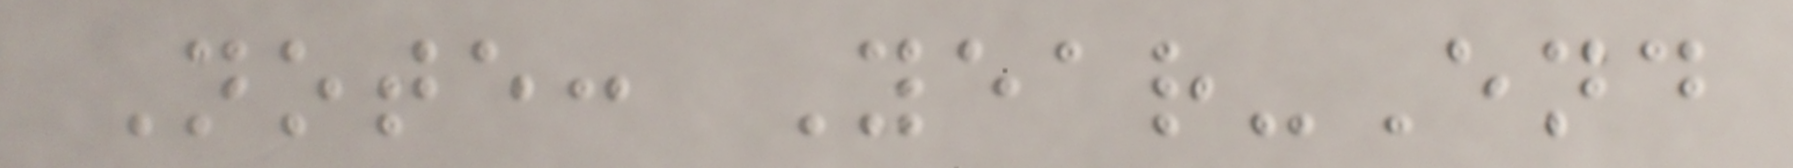Note: Year-End
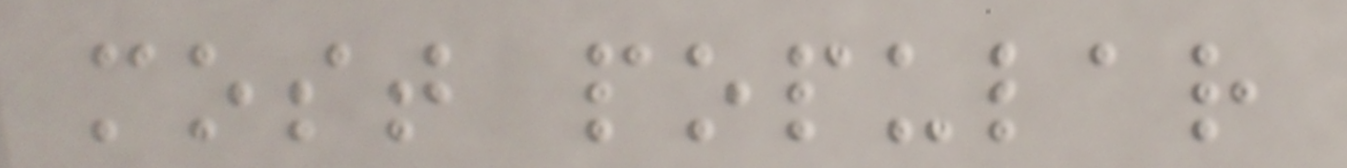most popular
